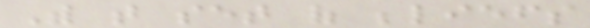With that set of beliefs
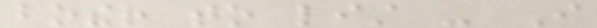bother to list - I
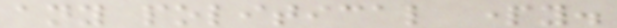any political party.
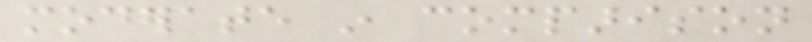moderate in comparison
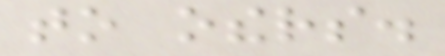to others.
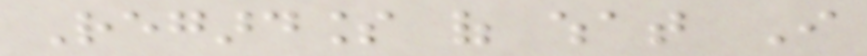Regardless of what I
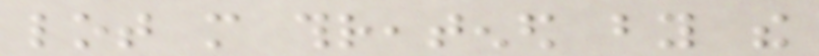lot more threatened by the
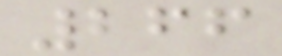266
